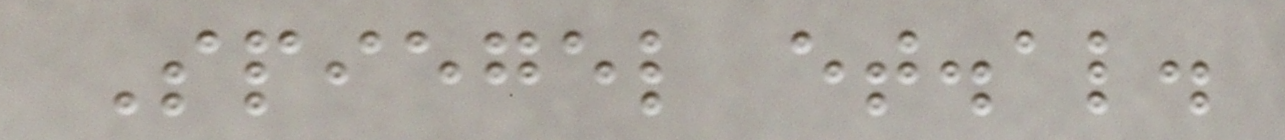Spiegel et.al.
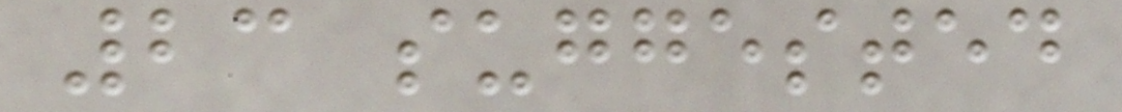23 suggested
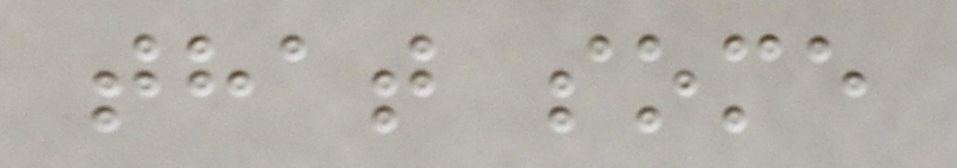that some
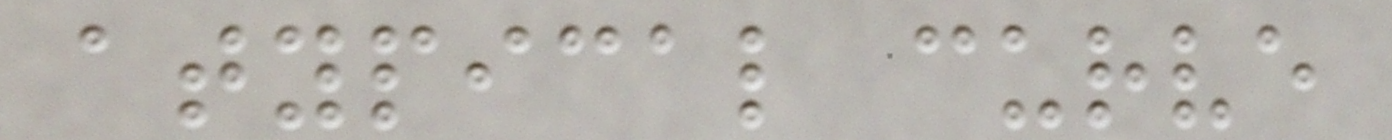atypical curve
